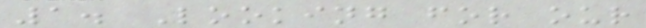1. Looking for our
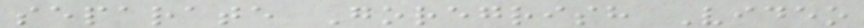separate Goregrish Video
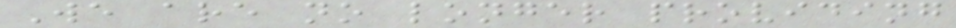We are no longer providing
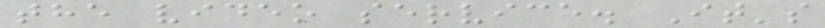the video service. It's
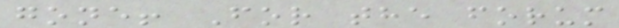gone! For the forum
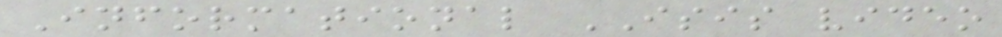Informational ISIS video
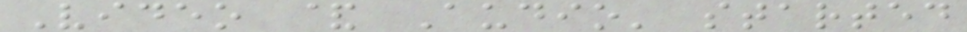Video & Audio' started
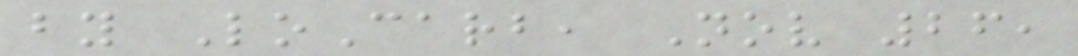by LoCarb, Nov 26,
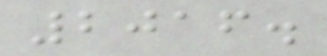2016.
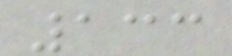133
